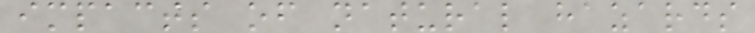impacts of natural hazards
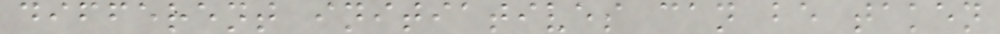different initiatives can be taken
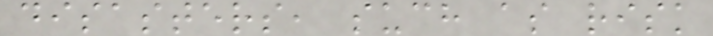disasters, such as risk
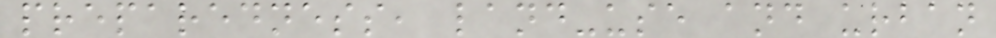preparedness, land-use and urban
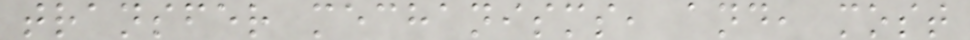transfer mechanisms, and, most
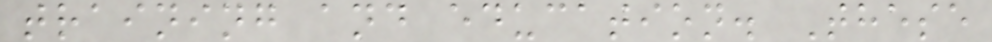training and education. These
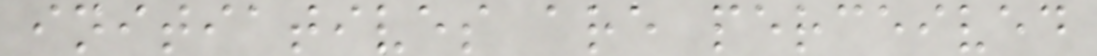initiatives are perceived
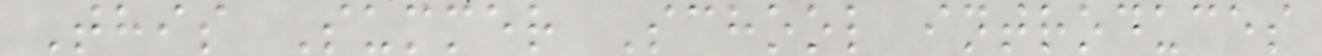This Summer School introduces
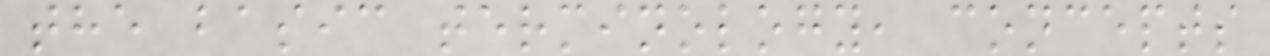the basic terminology, concepts
